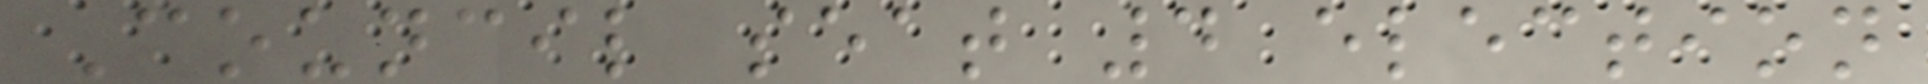Council seat 4 election
